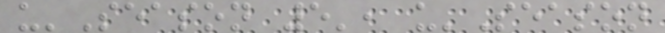u'Season 5', u'Season
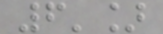6']
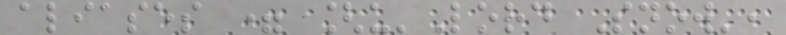aliases = [u'Lord Snow',
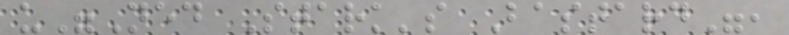u"Ned Stark's Bastard",
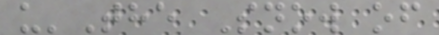u'The Snow of
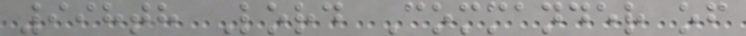998th Lord Commander of
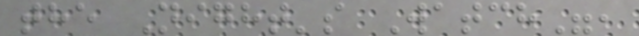the Night's Watch",
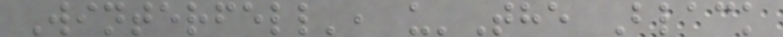Winterfell', u'The Black
